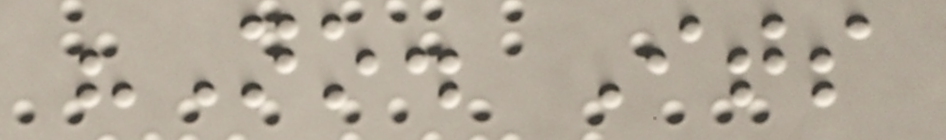"No. Its
